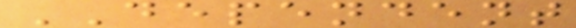DEPENDENT
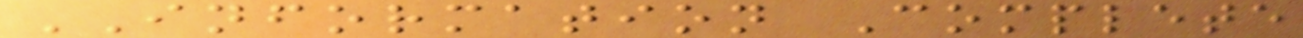INFORMATION Complete
